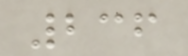236
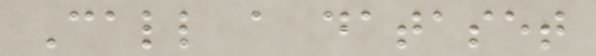Call a dataset
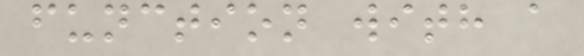function with a
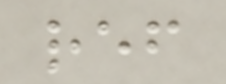ref
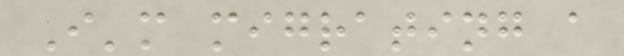I'm migrating a
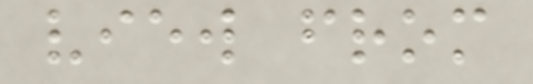view from
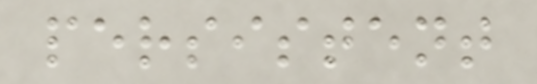persistent
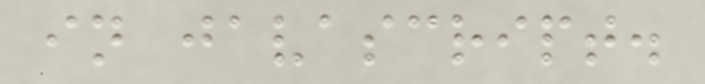in javascript.
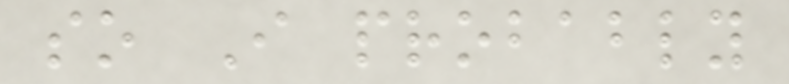so I probably
